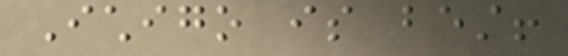Ichigo is best!
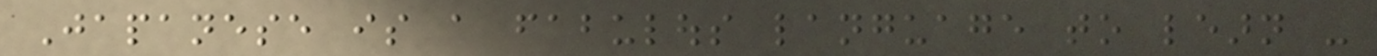Japanese is a fabulous language to learn -
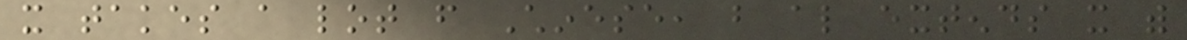it takes a lot from Chinese, but also extends it with
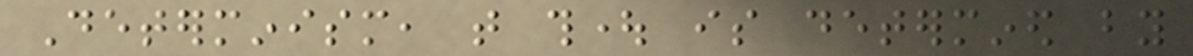Determinism, that thought is determined by
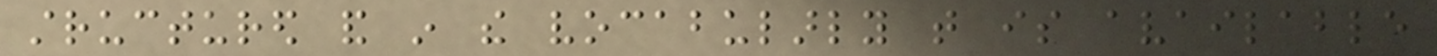structured and in the vocabularly that is available
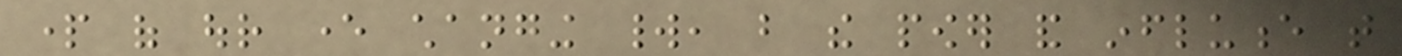part of our ever changing world, but the power and influence that
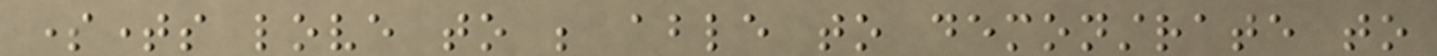sometimes love to be able to demonstrate to
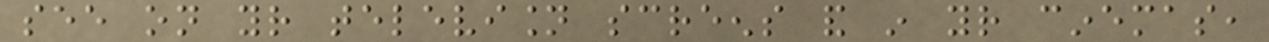see on your television screens and in your cinemas,
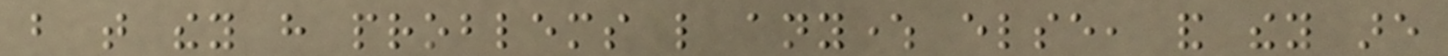but that they have problems like anywhere else, and they are
